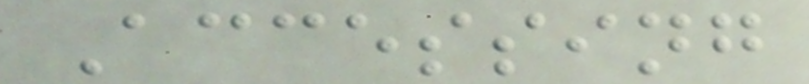Accessing
